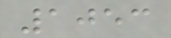1053
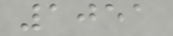1051
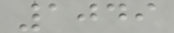1049
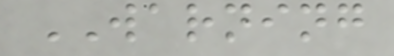WARNING
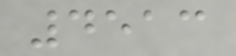4513
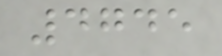4745
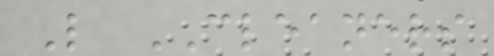L CLEANERS
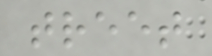treet
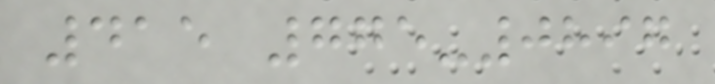415 775-0897
